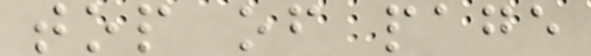top of page
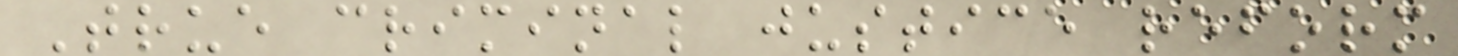True criminal justice reform
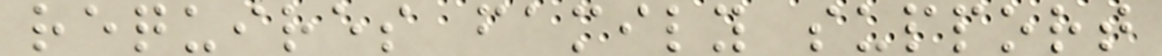requires family support
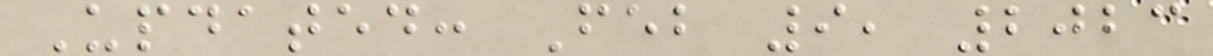Updated: Feb 9, 2023
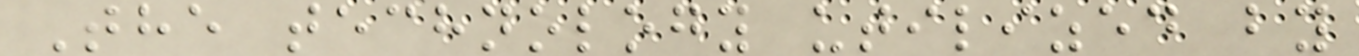The technology utilized by
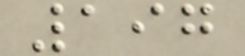197
